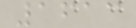1613
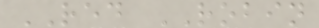RED ROBIN
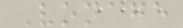Vonage
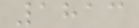1813
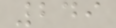249
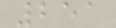251
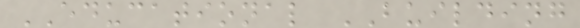EDUCATIONAL BUILDING
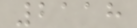2118
